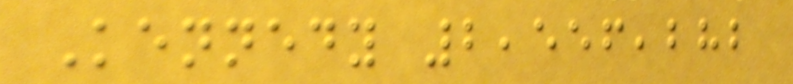Kennedy 2,556,282
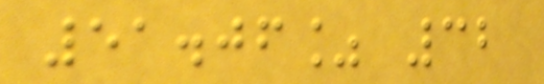51.06% 32
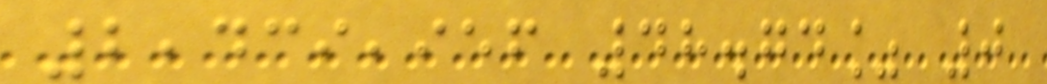2,439,956 48.74% 0
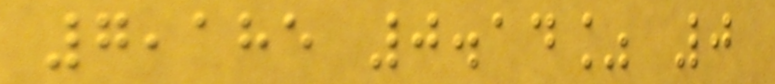7,185 0.14% 0
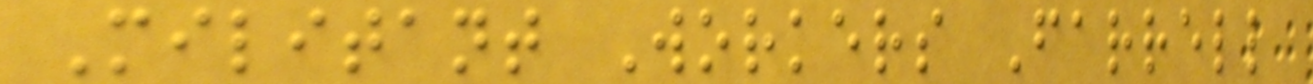Militant Workers Farrell
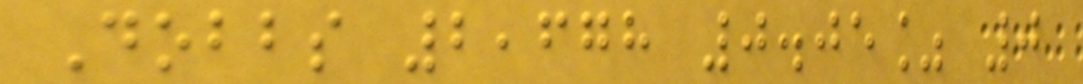Dobbs 2,678 0.05% 0
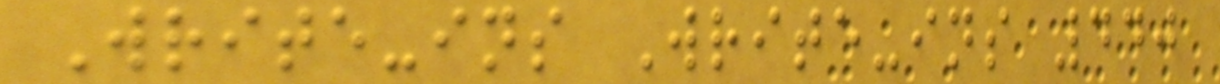Write-ins Write-ins 440
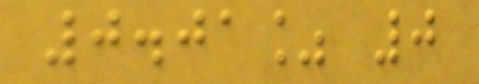0.01% 0
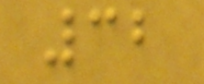32
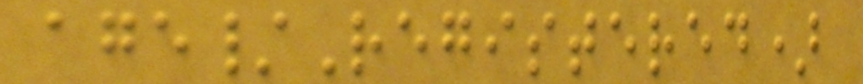age/Registered)
